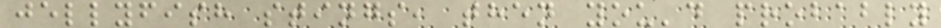jellyfish stings, then you'd probably
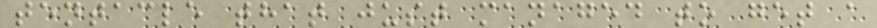tentacle that just managed to get a
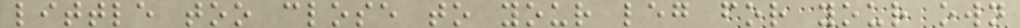little too close to your leg for your own
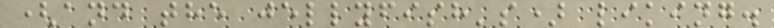(and the jellyfish's) liking.
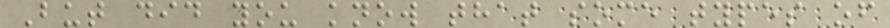But did you know that some types of
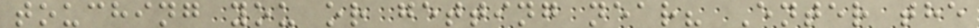touching you or getting near? Enter the
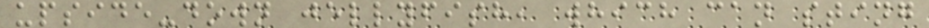upside-down jellyfish, which can sting
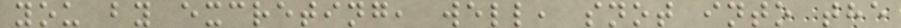you by excreting, well, snot into the
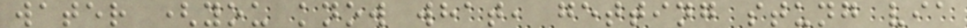water (you know what, getting stung via
